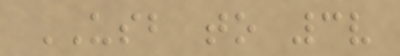USB to 3v
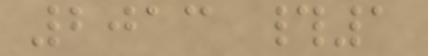2013 #1
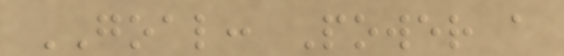GOAL: Power a
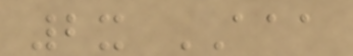2x AAA
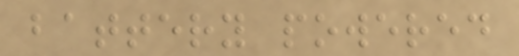battery powered
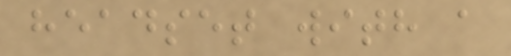headset with a
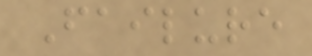Failure
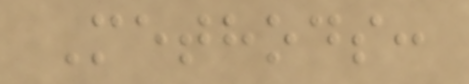Methods:
